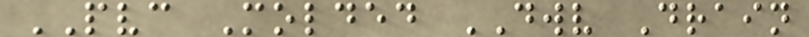PVC Molded DWV Drain
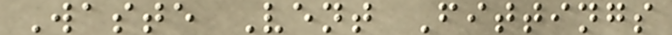Waste Vent Fittings
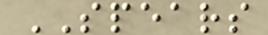SPEARS
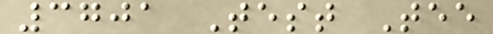3701 Test Tee
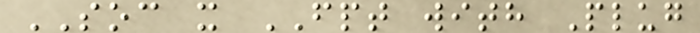SOC x FPT with Plug
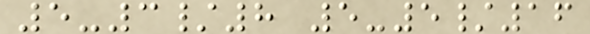5-3/8 5-5/16
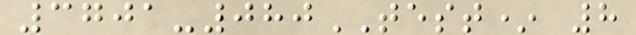3701-080TEST* 8
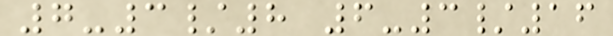7-3/8 6-3/16
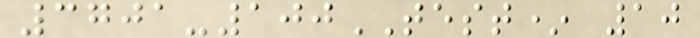3701-100TEST* 10
